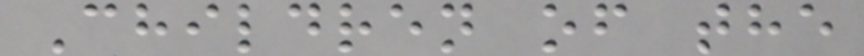Children of the
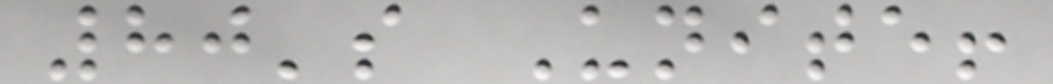80's Unite!
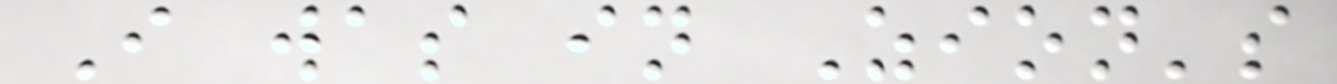I was in Zion's
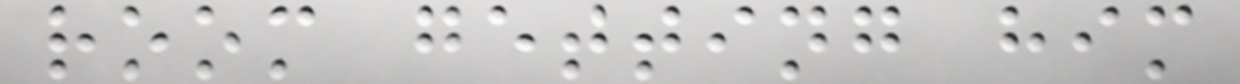room getting him
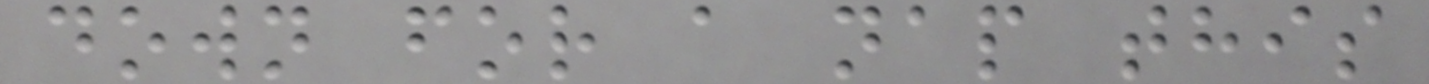down for a nap this
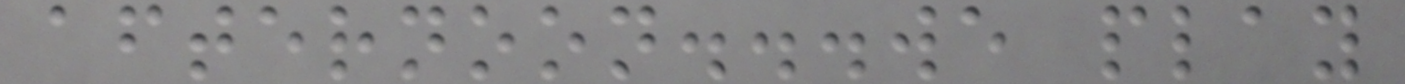afternoon...we play
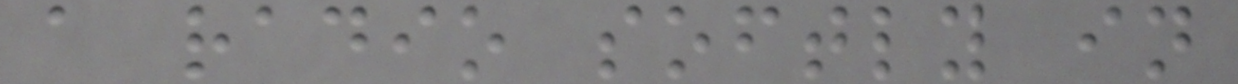a radio softly in
